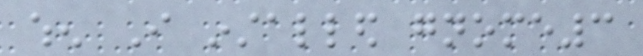when I installed gnome3
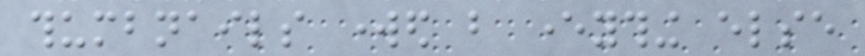thumbnails worked but everything else
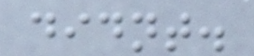didnt.
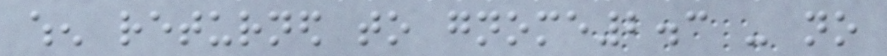when returned to gnome2.3 - no
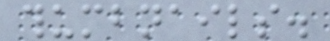thumbnails.
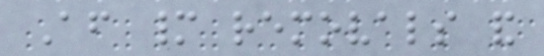After many removals and
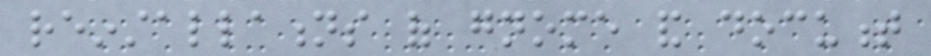reinstallations of gnome and document
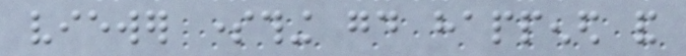viewer something good happened and
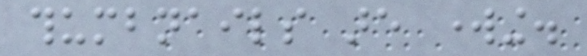thumbnails are working.
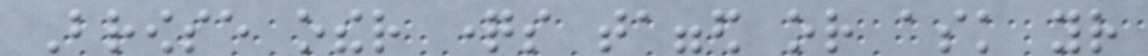Browse other questions tagged or ask your
